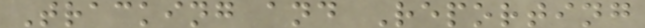Tracking and Reporting
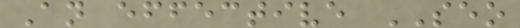An effective SEO
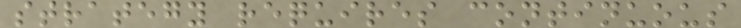strategy requires continuous
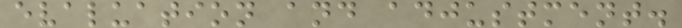evaluation and adjustment.
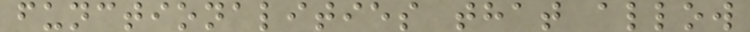functionalities that allow
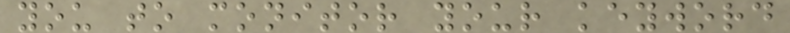you to monitor your keyword
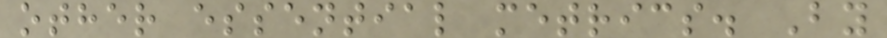other essential metrics. By
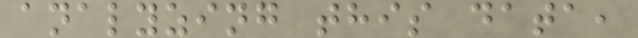analyzing this data,
